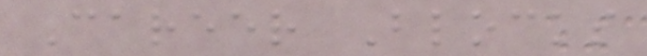Career Blocks
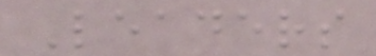Leaders
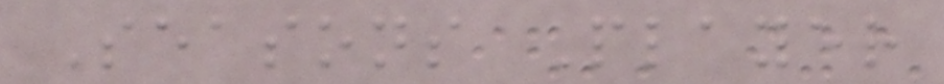Seasons Player
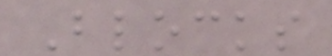Blocks
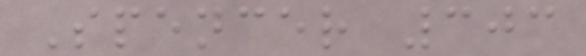Spencer 303
